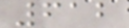612
